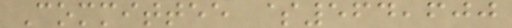Committee $564,600
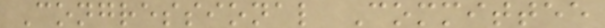Congressional Committee
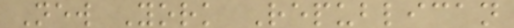New York Republican
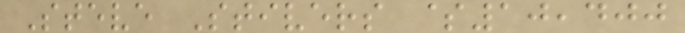Steve Stivers $10,400
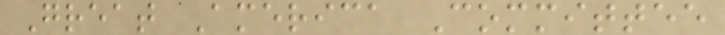Great America Committee
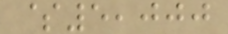$5,000
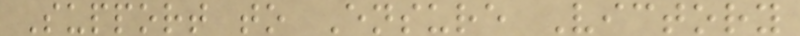Support to Ensure Victory
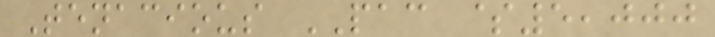Tenacious PAC $5,000
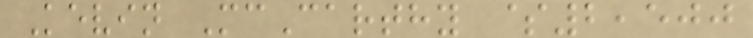Kevin McCarthy $2,500
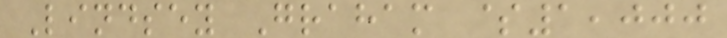Lindsey Graham $1,000
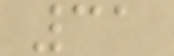31
